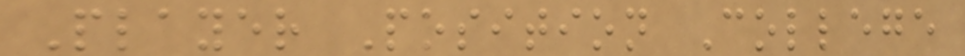Player Position College
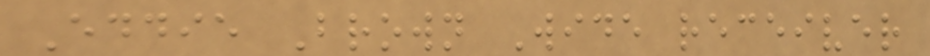Eddie Brown Wide receiver
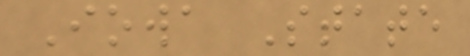Iowa State
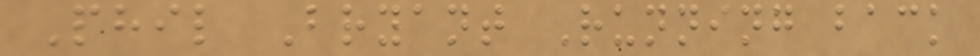Phil Bryant Running back
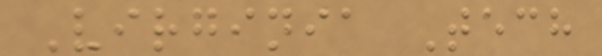Virginia Tech
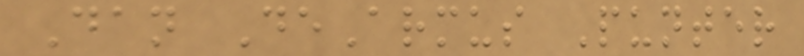Dan DeArmus Punter
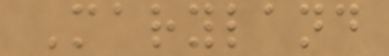Maryland
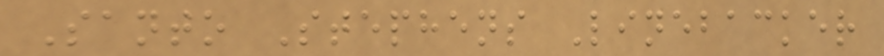Santo Stephens Linebacker
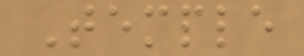Temple
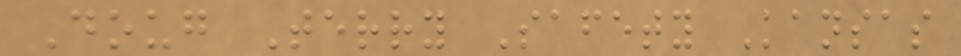Doug Terry Safety Kansas
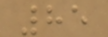85
